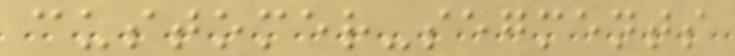customer-segments
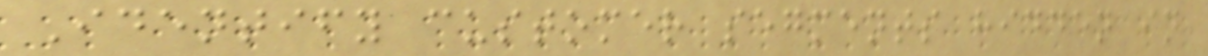Identify customer segments hidden in
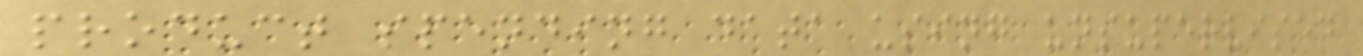product spending data using unsupervised
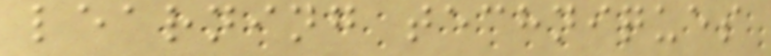learning techniques
